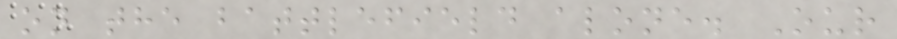on the battlefield alone. Our
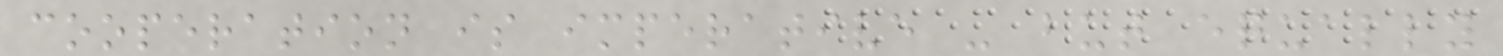cooperation is imperative - but equally
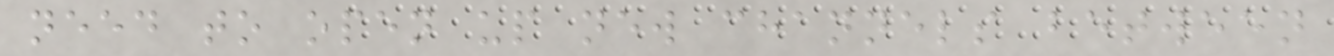need to open up new channels between
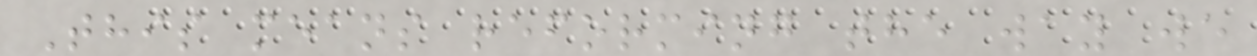This means reforming the way we
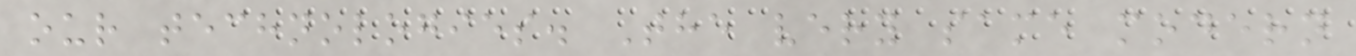our technologies. The very same modern
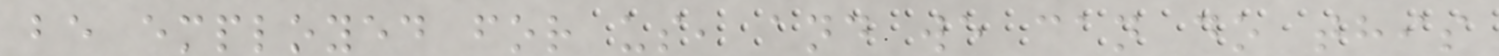be employed for us, and we can do this
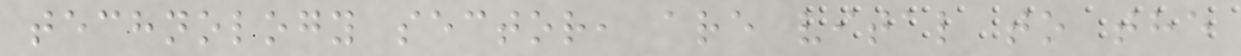technology sector, are vital to the
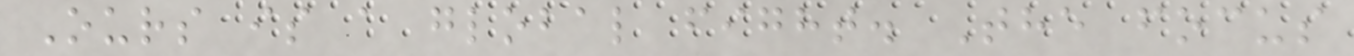Ours is a global fight. The focus
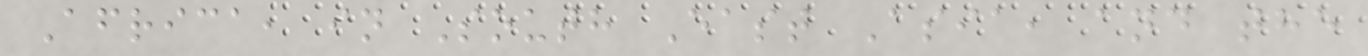Africa, in South East Asia, and the
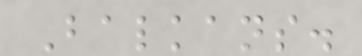Balkans.
